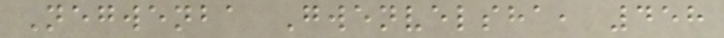Negwenba Gwenvelsha, 458
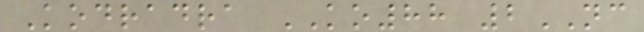Kodradra KO88 2NC
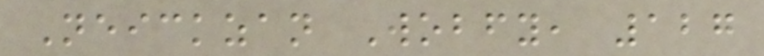Neickzan Wobfy, 127
